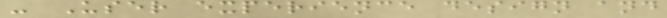- User experience design and
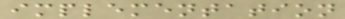implementation
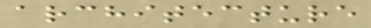architecture
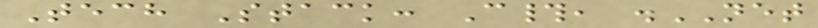Tech Stack: C#, .NET
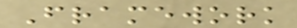Framework
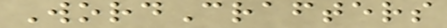WordCrafters
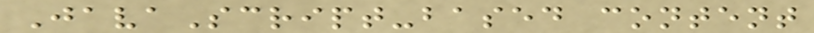JavaScript-based content
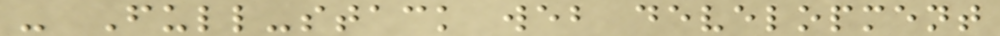- Full-stack web development
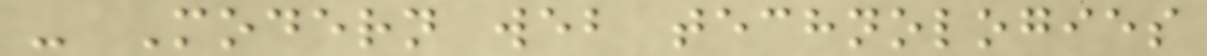- Modern web technologies
